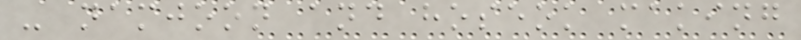- namjoon and hoseok making
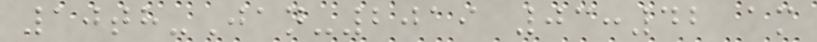10th-Jan-2019 03:42 am
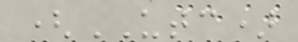(UTC)
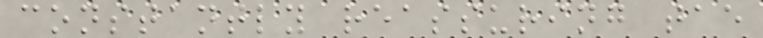constantly reassuring tae
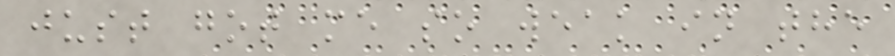just got me so weak in the
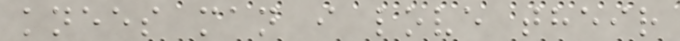knees man i love their
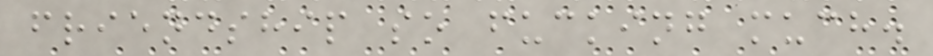friendship so fucking much.
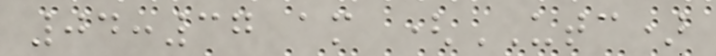04:37 am (UTC)
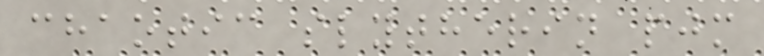chaotic slytherin pjm
